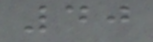40
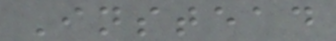Instead
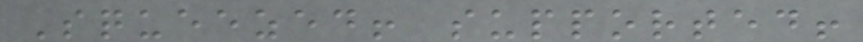Squeezed! supported!
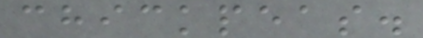chickpeas.
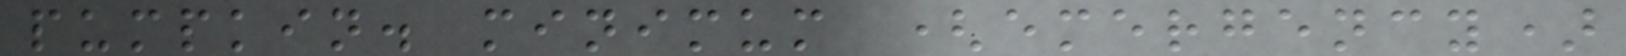pumpkin. minimum (emergency)
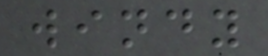windy
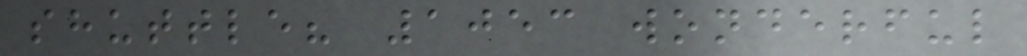shuttle? 1053 wonderful
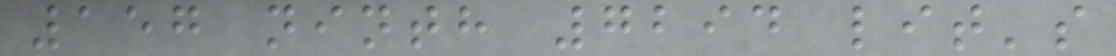157 ninth 7294 lit's
